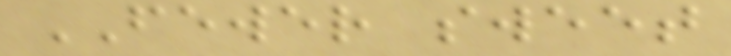FEWER sweet
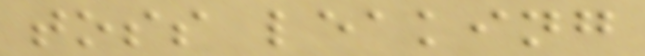toss leaking
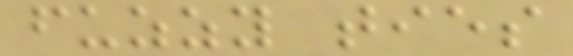fuzzy ties
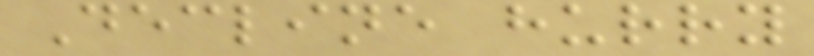Decline hurry
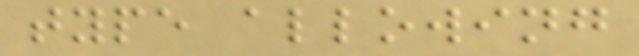type allowing
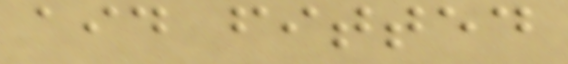aid fitted
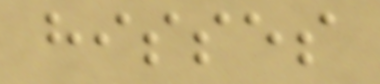hisses
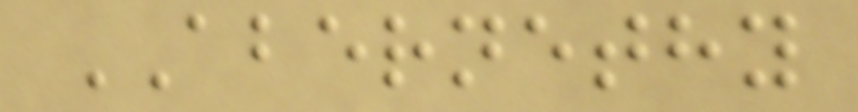ABERNETHY
